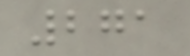271
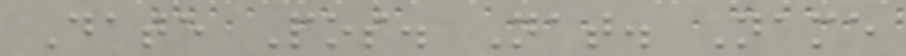Date Pos. Nat. Name
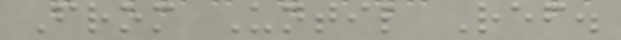From Until Ref.
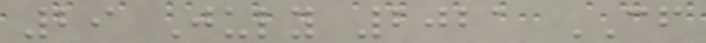29 July 2021 CF
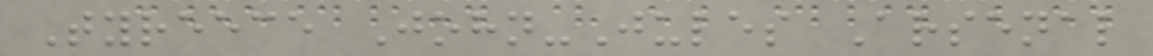Tyreece John-Jules Arsenal
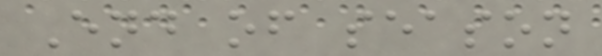End of season
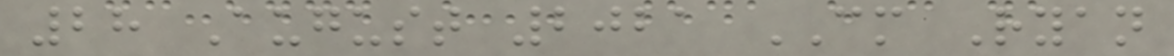28 August 2021 CM Ryan
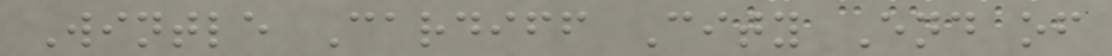Wintle Cardiff City End of
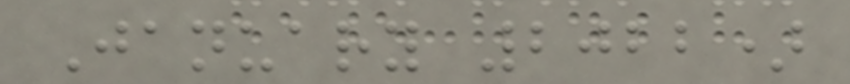January 2022)
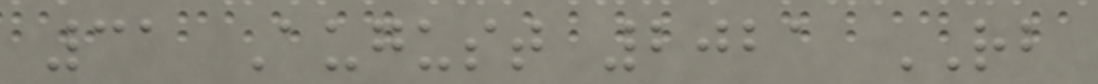31 August 2021 RB
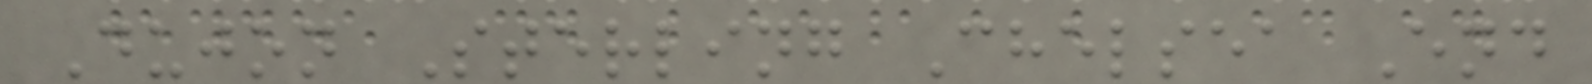Dujon Sterling Chelsea End
